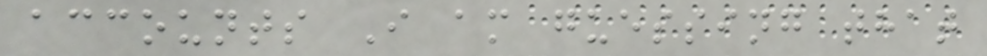accounts I am guessing that
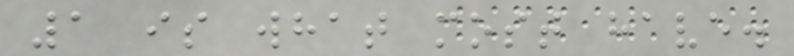1 is what most have.
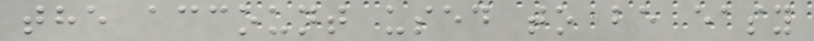the account used to be easy
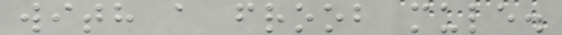with a froob mule.
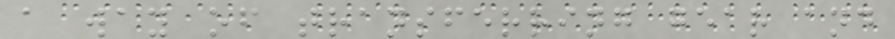a way of transferring gear and
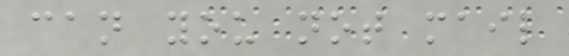can you not mail
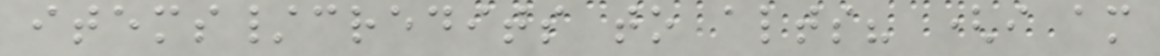items/credits to alts? (i am
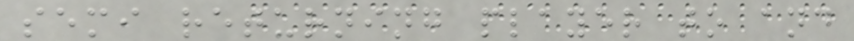semi returning player to and
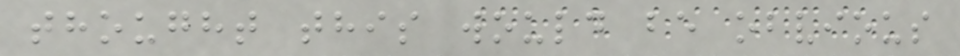thought this would be obvious
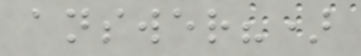answer?)
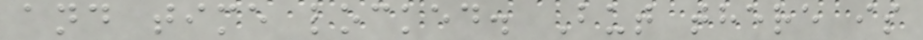and time locked. But there is
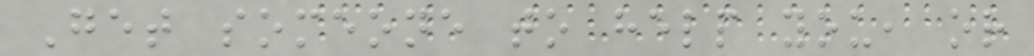Get someone to help you, or
